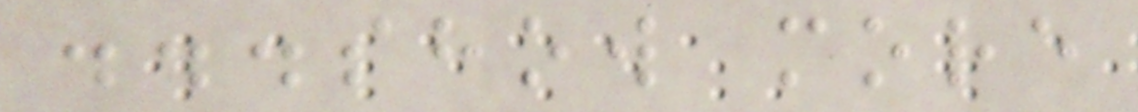...show more
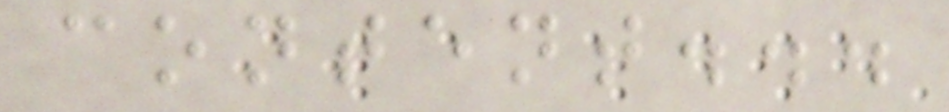content...
